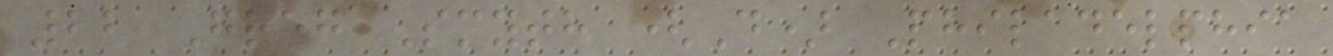22 Greg Smyth (D) Philadelphia
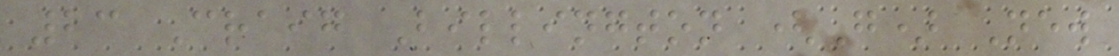23 Craig Billington (G) New
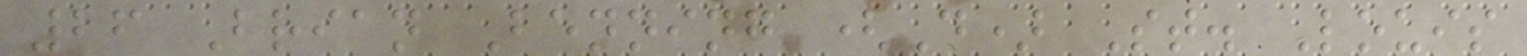26 Brian Benning (D) St. Louis
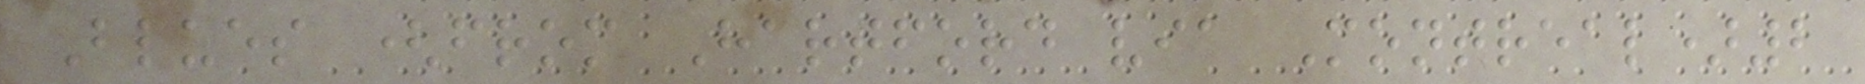Blues (from Hartford via Montreal)2
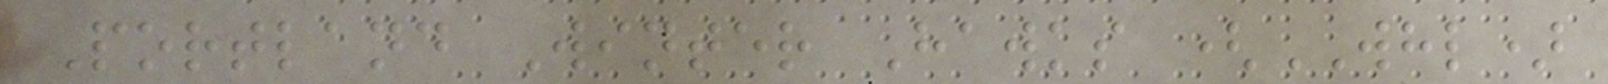Portland Winter Hawks (WHL)
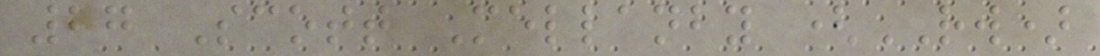27 Scott Mellanby (RW)
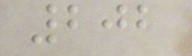202
